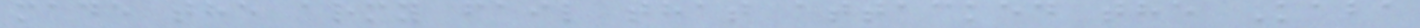made the army fail that attacked the Kaba
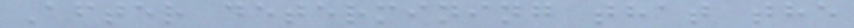After determining that the
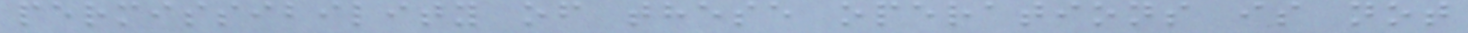permissibility of these operations is not
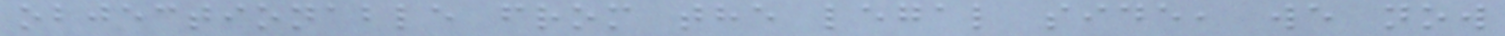objectionable from the legal side, we now
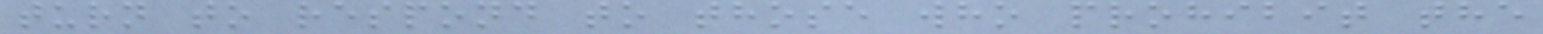turn to respond to those who prohibit the
